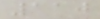110
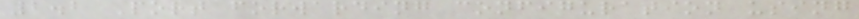2.2 Port forwarding configuration using
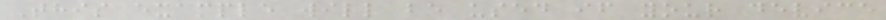This example will be used if your device
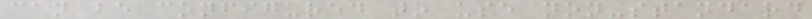can be configured to use non-standard
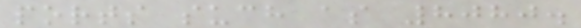ports such as 8080.
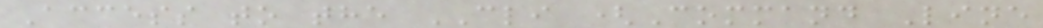Access to the CLI (Command Line
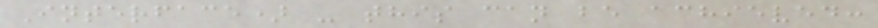Interface) - this can be achieved:
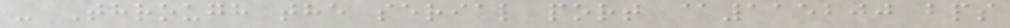- Through the serial port @115200 bps
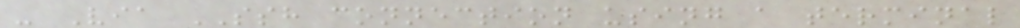- Via SSH connection using a terminal
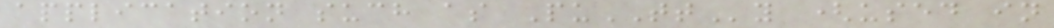application such as PuTTy (used in
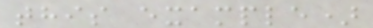this example)
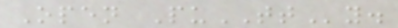Open PuTTy.
